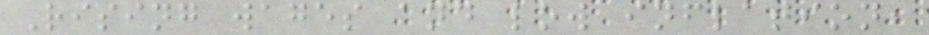Rising wages and low inflation,
